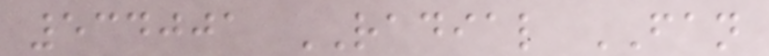534001 RADIAL FAN
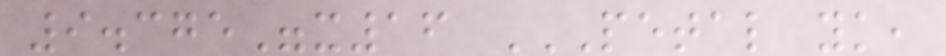9.375"x16 PETAL YK,
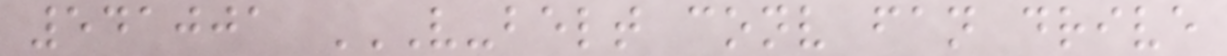541001 V-BELT CONV FAN DRIVE
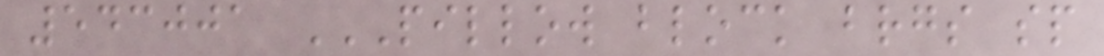543001 PILLOW BLOCK BRGS SP
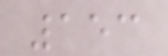153
